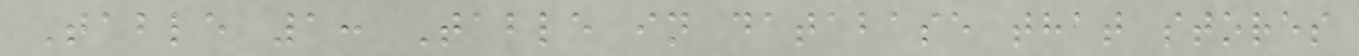Table 1: Table in database that stores
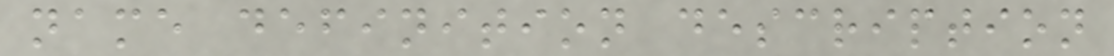name definition description
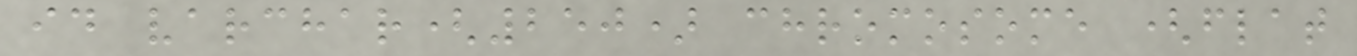id varchar(250) chromosome (flat
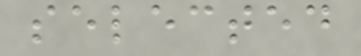selected
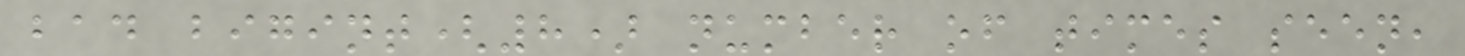bad bigint(8) number of times seen,
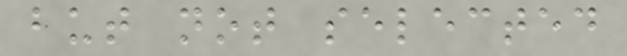but not selected
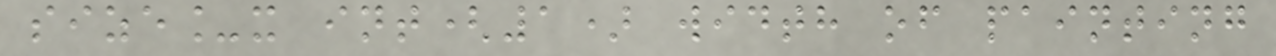size_x int(1) width of painting
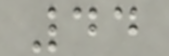44
